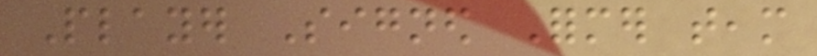Player Signed Former team
